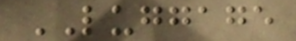LUGGAGE
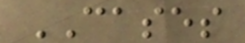CASES
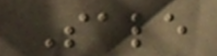Sale
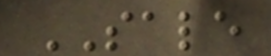SALE
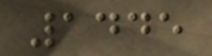1445
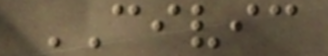CIVIC
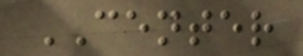CENTER
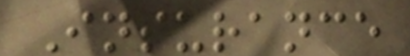Insurance
